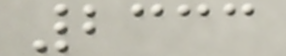2333
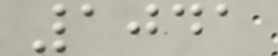1041
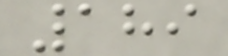189
